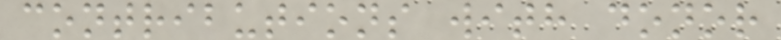contributions with donor
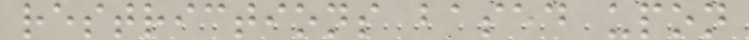restrictions based upon
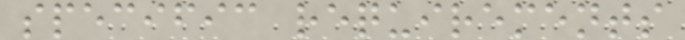specific requirements
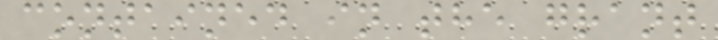contained in the grant
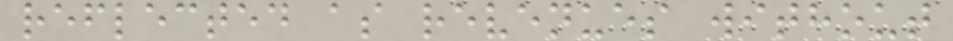reflected as revenues without
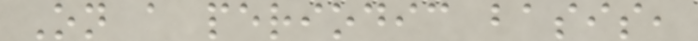On a periodic basis,
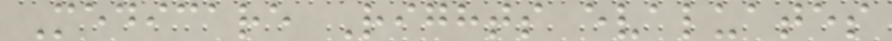Medicare Rights evaluates
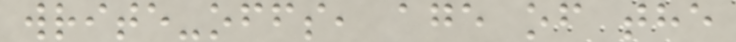write-offs, age of the
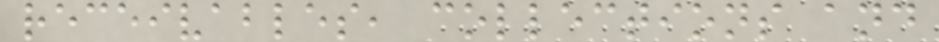receivables, collections and
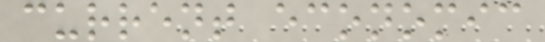current economic
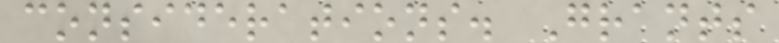considerations. Grants
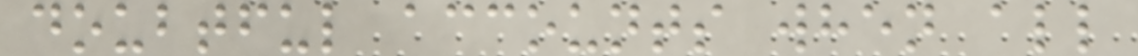doubtful accounts when all
